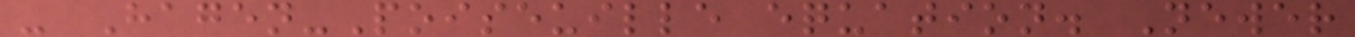- Hagen-Poiseuille equation. Newer
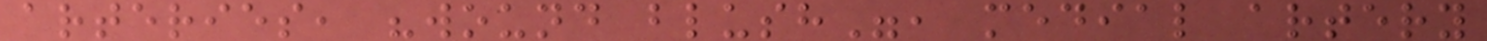arteries, "wound blush", medial artery
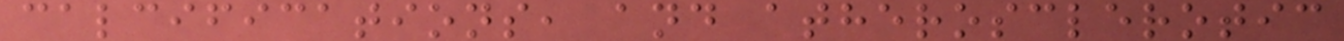calcifications, and atherosclerotic
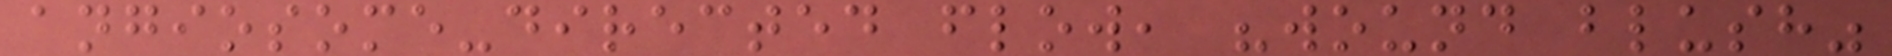angiosome-directed flow, "wound blush"
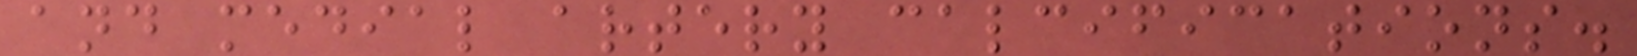and medial artery calcifications.
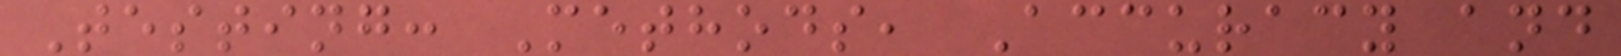Testing: Methods, Accuracy and
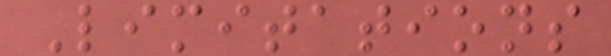Limitations
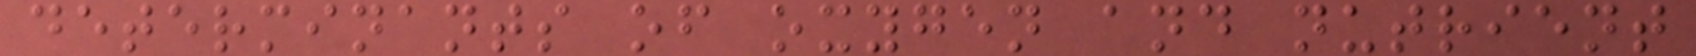determinants of oxygen and nutrient
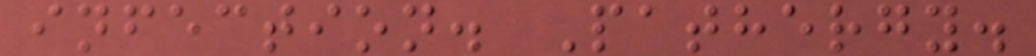infection. Pathergy.
